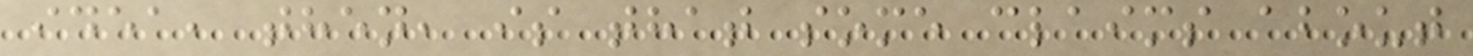idea, then, is that some claims about
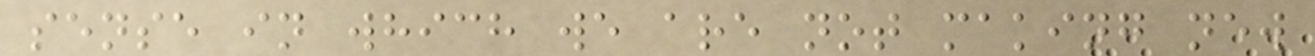sense in which we are not making new
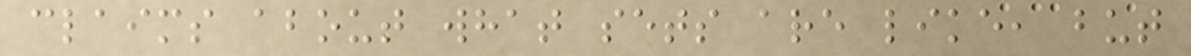claims about what sets are like, but
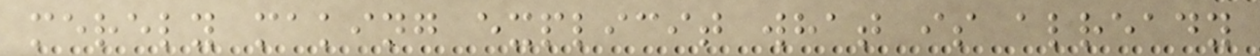merely making explicit what is already
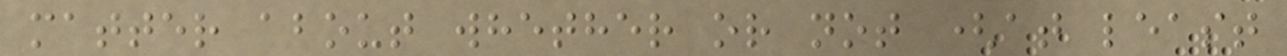matter about whether or not (at least
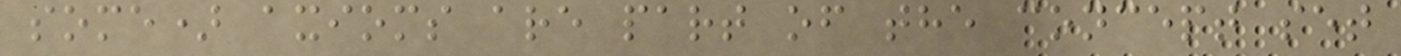some) axioms are part of the concept set
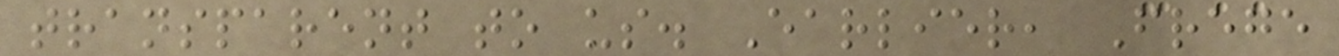transparent to us. Earlier, Frege
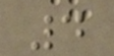4
